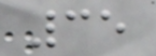35
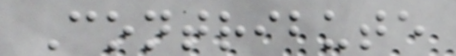Contribute
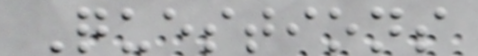Questions
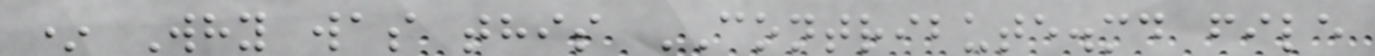* Why was this CONTRIBUTE.md file
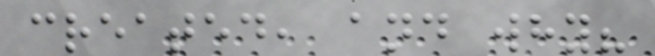created, and why?
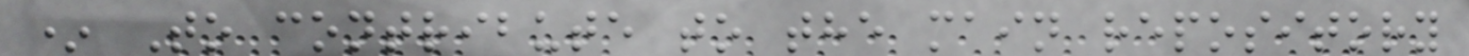* To contribute to the main repository
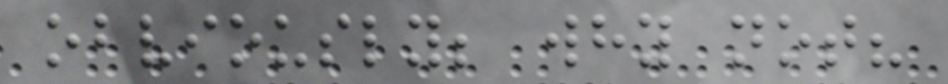obviously; why not?
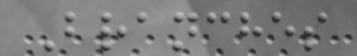Branches
